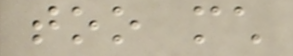too much
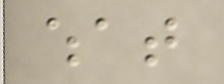what
